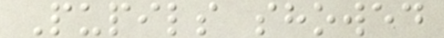Pupils showed
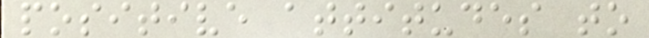positive attitudes to
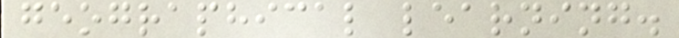geographical learning.
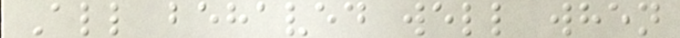All behaved well when
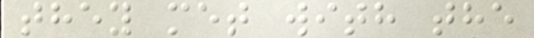they met with the
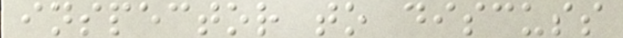inspector to discuss
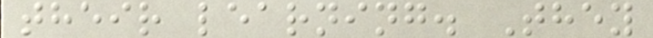their learning. They
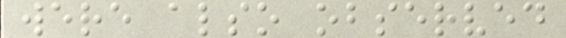were also observed
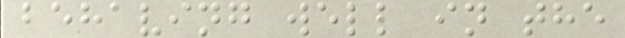behaving well in the
